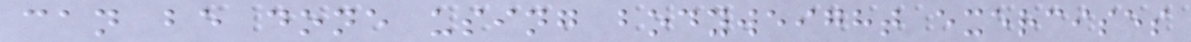can be done using bodyweight exercises
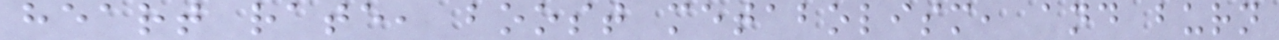heart rate, boost metabolism, and burn
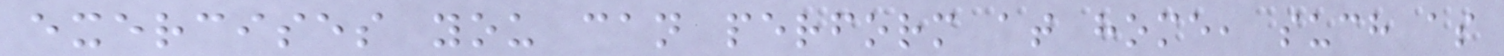exercises you can perform at home, such as
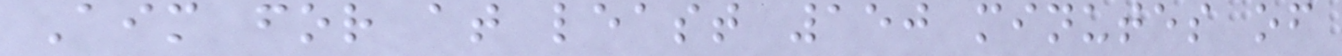Aim for at least 150 minutes of
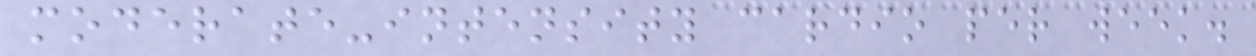moderate-intensity cardio per week.
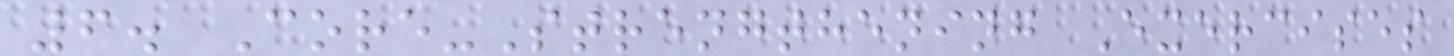6. Core-Strengthening Exercises
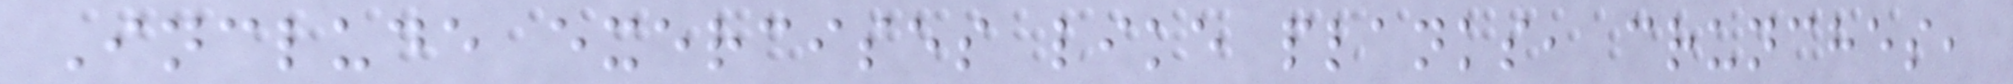Include exercises like planks, crunches,
